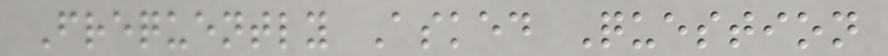Frequently Asked Question
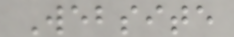Website
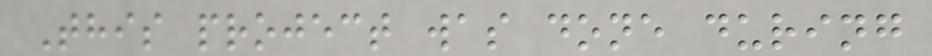This project was done during
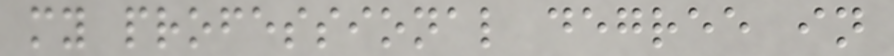my professional degree in
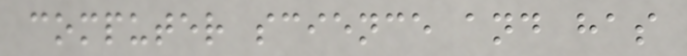computer science and has
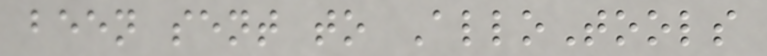been sent to AlloTools
